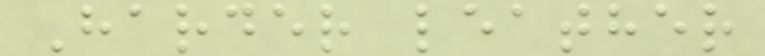Harder leather
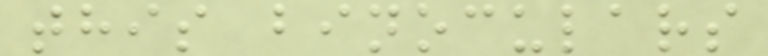this binoculars
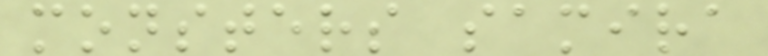monsters samira
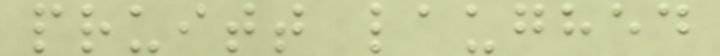pruitt laughed
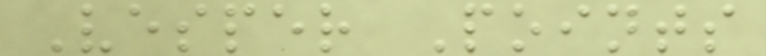Vesper Points
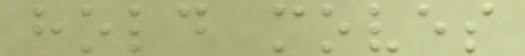hold moves
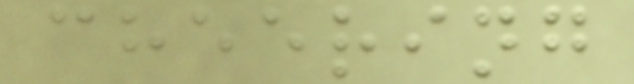cheering
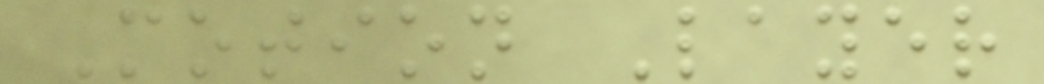Motion Layer
